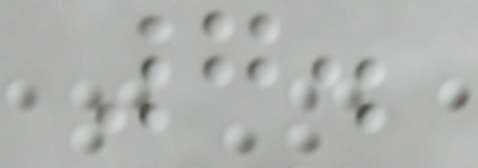7.
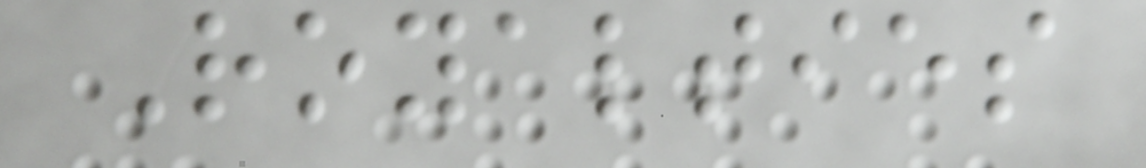Royalties
